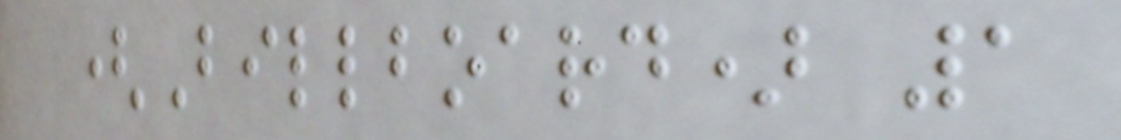(Billboard) 1
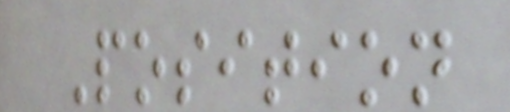Position
